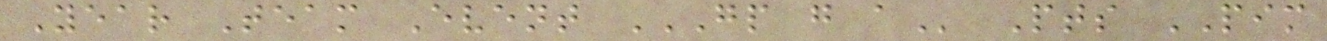Year Team Event GP G A Pts PIM
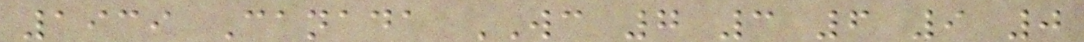1939 Canada WC 7 3 6 9 0
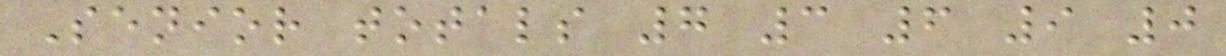Senior totals 7 3 6 9 0
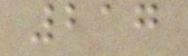217
